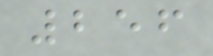256
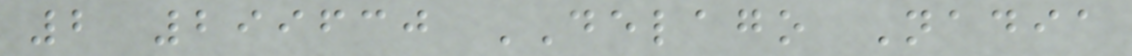2 299630 DELAGO Nadia
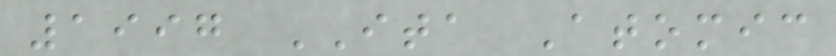1997 ITA Atomic
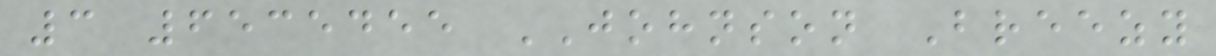3 6535455 JOHNSON Breezy
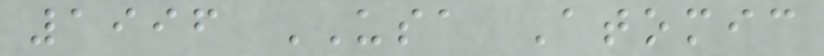1996 USA Atomic
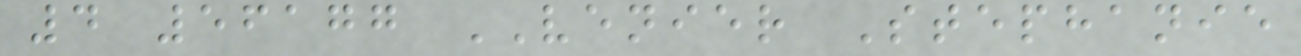4 56177 VENIER Stephanie
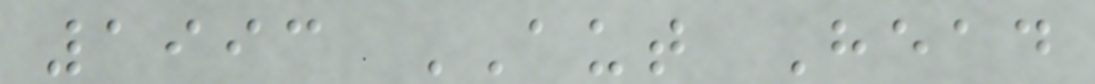1993 AUT Head
